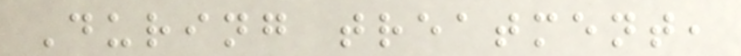During treatment,
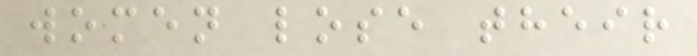women lose their
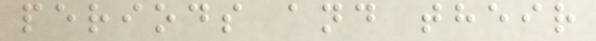periods and their
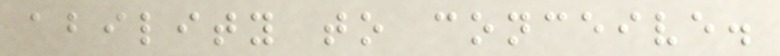ability to conceive.
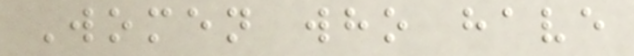Women who have
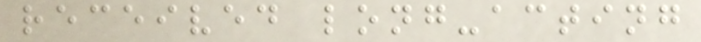received long-acting
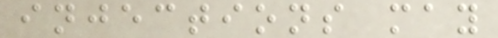injections may
